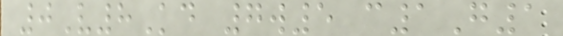0V8Kd 7w5 c1G1
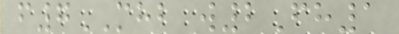f7MHB w2Fh1
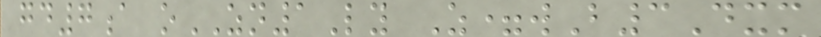gd7a oZN1Ly Z=wB3Dxm
